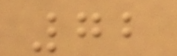72
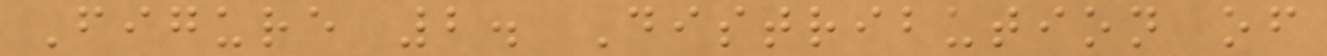Figure 2. Distribution of
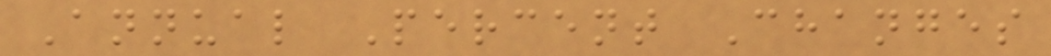Annual Percent Changes
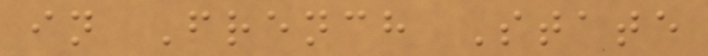in French State
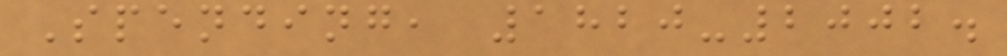Spending, 1820-2002.
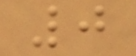0
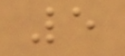5
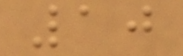10
